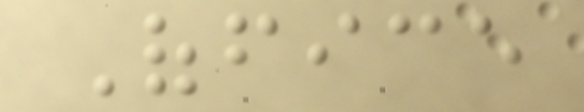Office
